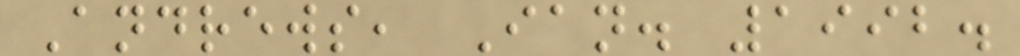Andrews, Ian. 1992.
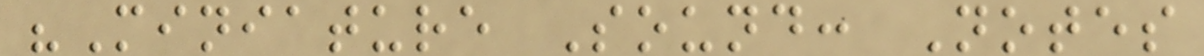"Miniature Sound: Notes
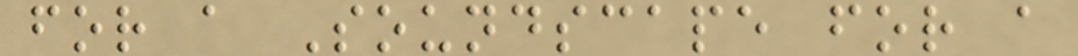for a Soundscape for a
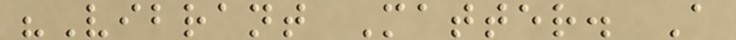"Vibrant Matter. A
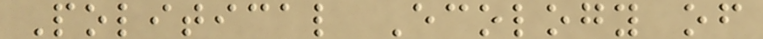Political Ecology of
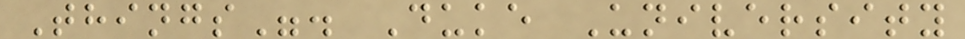Things". Duke University
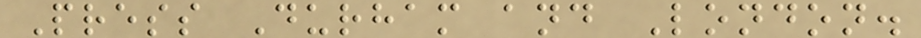Press Durham and London.
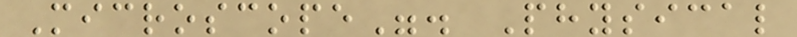Microscope". Physical
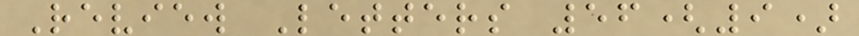Review Letters 56(9)
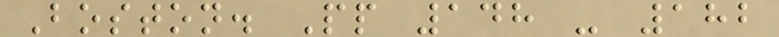Boston. Pp 148 - 182
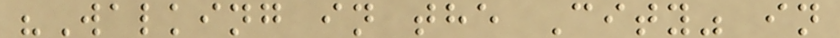"Walking in the City" in
